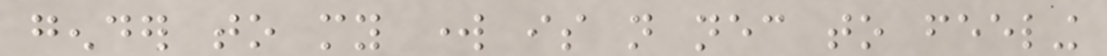gender to my work is not necessary to feeling
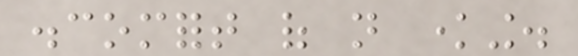discomfort of not knowing.
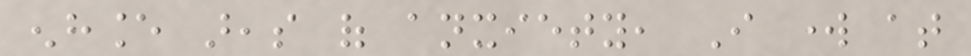enhance areas of anxiety, I work at
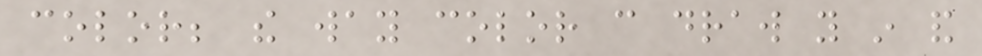color; the way color can draw you in and
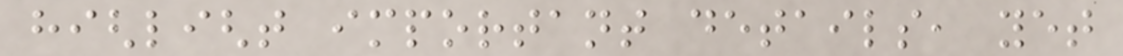highlight important details, yet
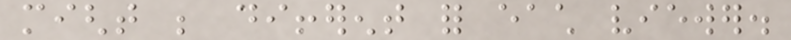might be different for each viewer.
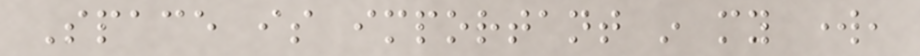Space is important in my work,
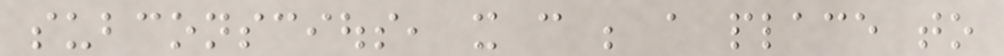subconscious, it can be a place to
